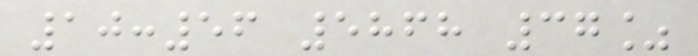10:56 5868 37%
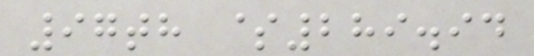97th $289.94
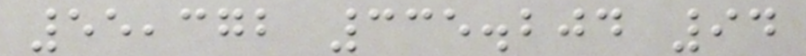55,372 335.204 94
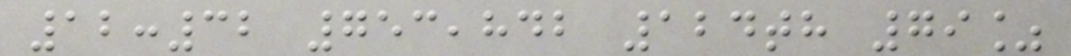12:32 753,842 124th 79%
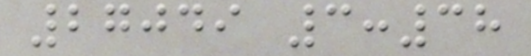27049 3:38
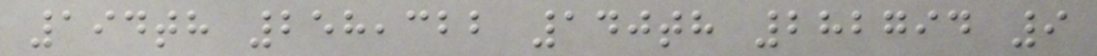194th 258,322 140th 282794 9
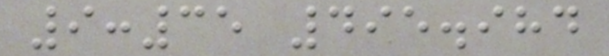9:35 495.984
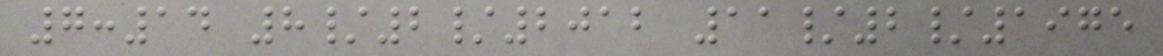7:14 8/2/2012 11/2/1975
